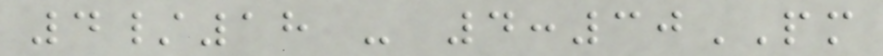4/18 - 4:30PM
